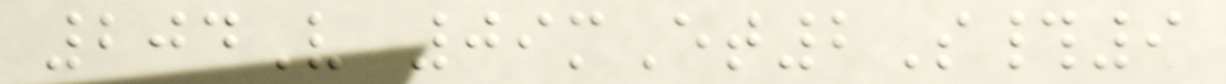204V 09mEt2S#9
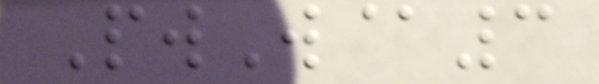PwW@3
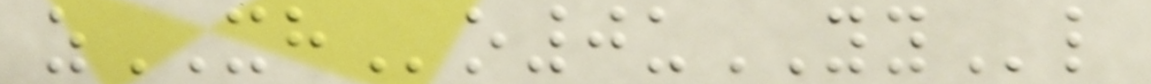zXHo0uYYl
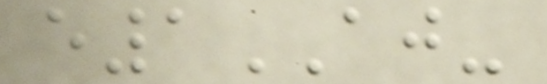e1AJ-
